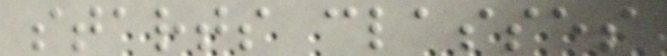starts classes
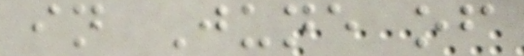in June of
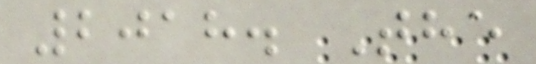2018. The
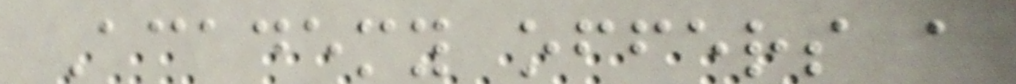Academy offers a
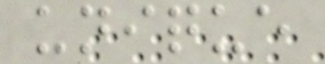unique
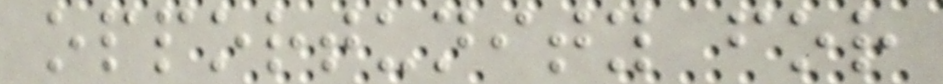opportunity for
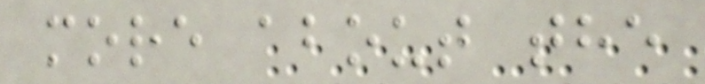more about the
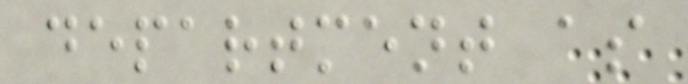department as
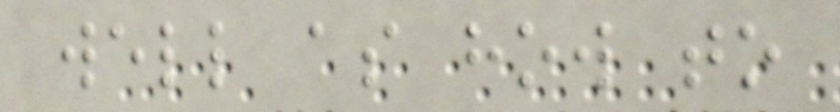well as how to
